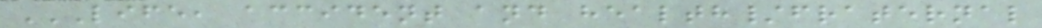LIFE, ACCIDENT AND HEALTH/FRATERNAL
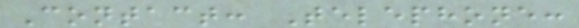Contact: Telephone:
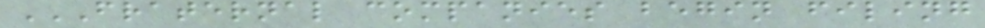FRATERNAL COMPANIES BEGIN FILING
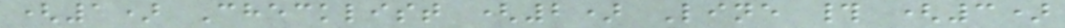(1) Checklist (2) Line # (3)
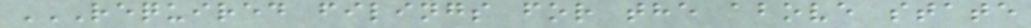REQUIRED FILINGS FOR THE ABOVE STATE
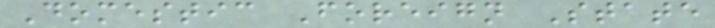Domestic Foreign State
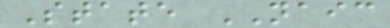State NAIC
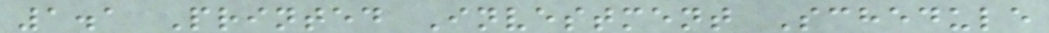1.1 Printed Investment Schedule
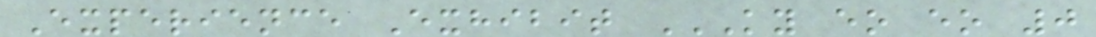Experience Exhibit KY EO EO 0
